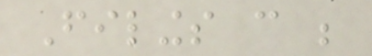Filings can be
